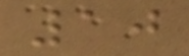10
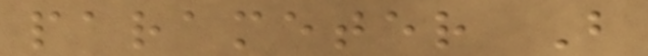parameter B
